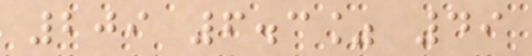209 6.3% 49
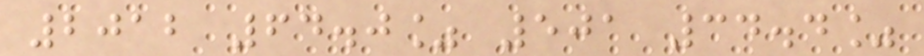2012 64.0% 501 34.4%
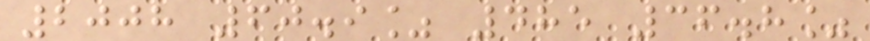2008 60.9% 485 36.8%
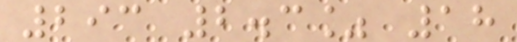293 2.3% 18
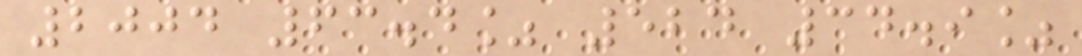2004 63.4% 524 34.9%
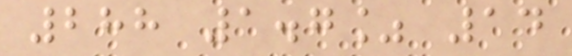288 1.7% 14
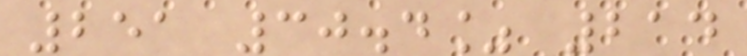251 30.4% 214
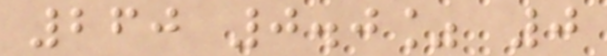260 0.0% 0
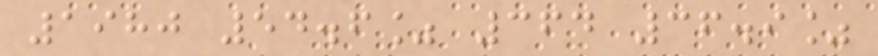1980 54.6% 364 36.9%
